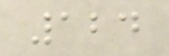124
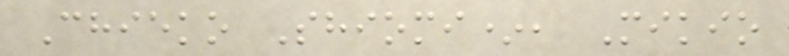Chieko Shiomi*, Mikio
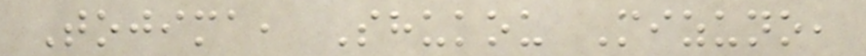Tojima, Shukou Mizuno,
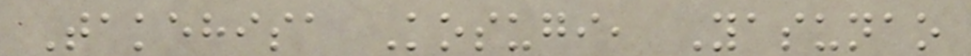Takehisa Kosugi, Yasunao
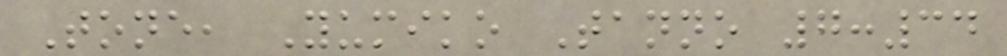Tone, Yumiko Tanno 7:34
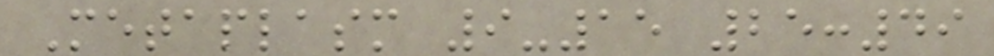Metaplasm 9-15 25:49
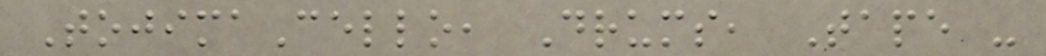TojimaCello, Drums, Tape -
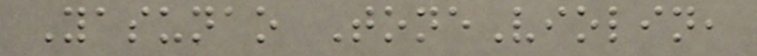Yasunao ToneViolin,
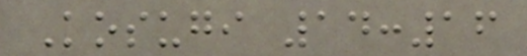Kosugi 14:16
